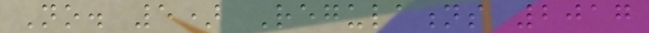No. 5) Regulations 2017
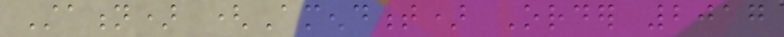Station) (Amendment) Order 2017
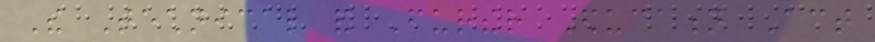The Technical and Further Education Act
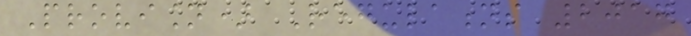Provision) Regulations 2017
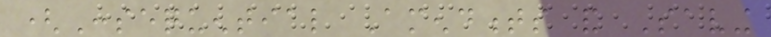(Consequential Amendments and Saving
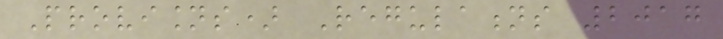Provisions) Regulations 2017
